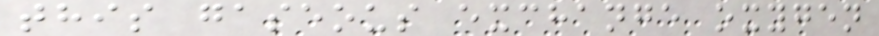this gaseous exchange oxygen
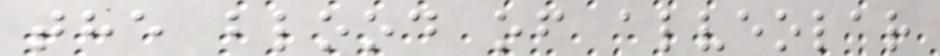the blood of alveolar
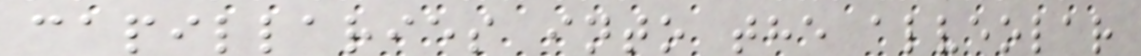capillaries into the alveolar
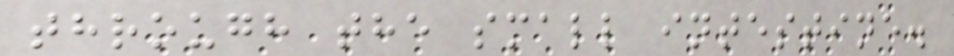through the small intestine.
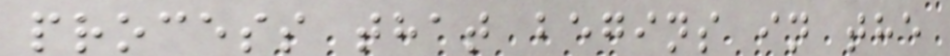process that begins in the
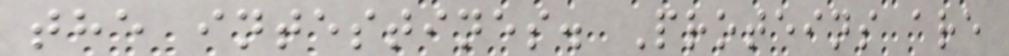the intestines. Proteins are
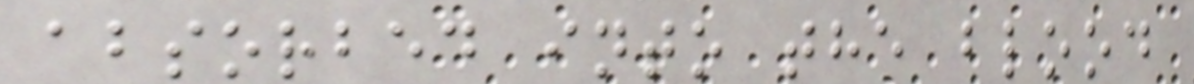absorbed into the blood
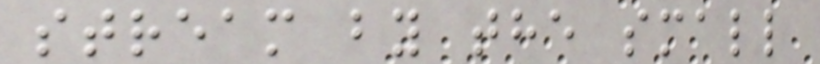stream by the small
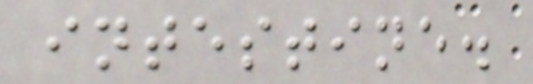intestine.
